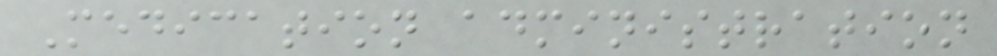Medication administration
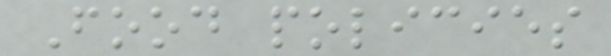Food policies
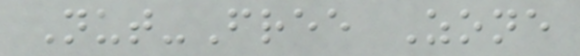Nut-Free Zone
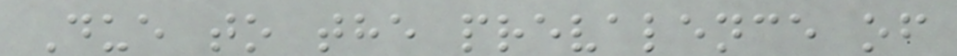Due to the prevalence of
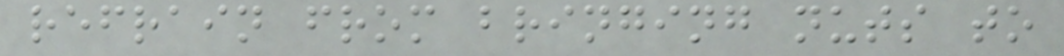refrain from bringing nuts to
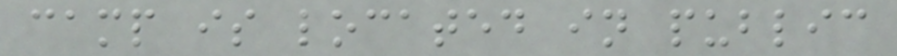camp is located in public
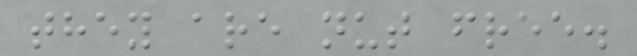they are nut free.
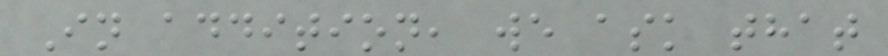In addition, we ask that
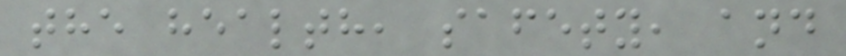the health, safety, and
